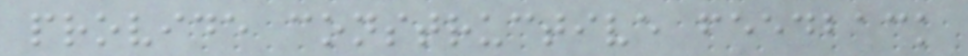provide constructive feedback
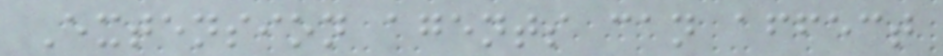Extension agents can affect
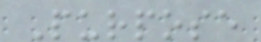Purpose
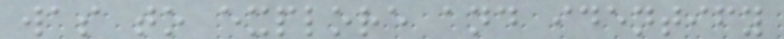was to explore and identify
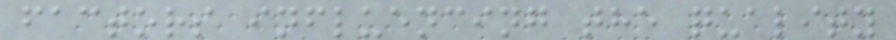factors influencing the quality
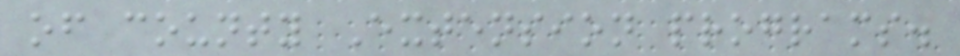of county Extension programs.
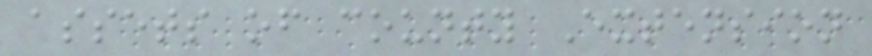assets of county Extension
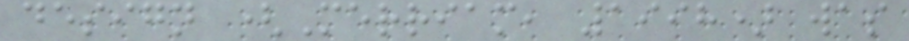design (Merriam, 1998) was
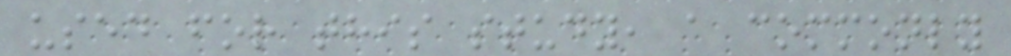used for this study, a commonly
